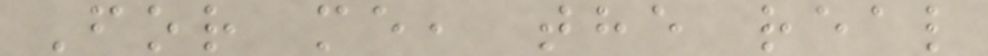For me, the real
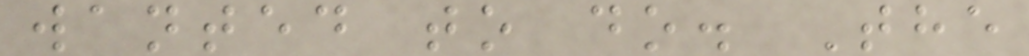wanted to do. The
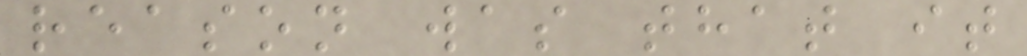reason was that it
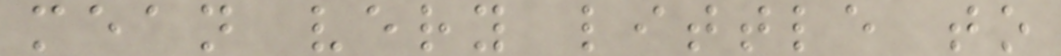mean very little to
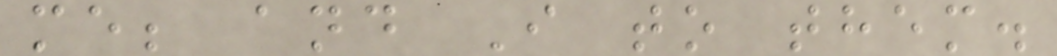me; and I to them.
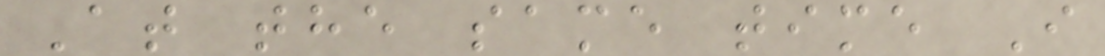At the same time I
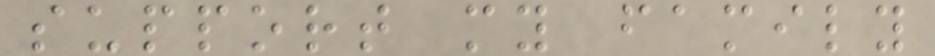support my family
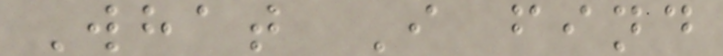What I find
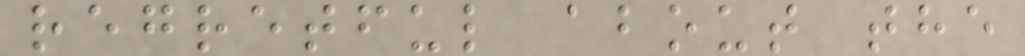regretful about the
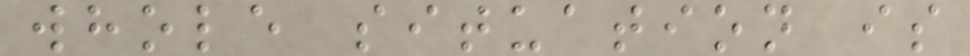whole situation is
